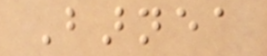Barnea
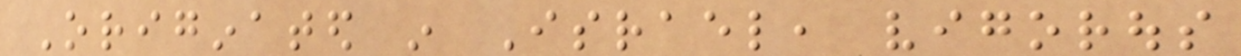Originated in Israel, vigorous
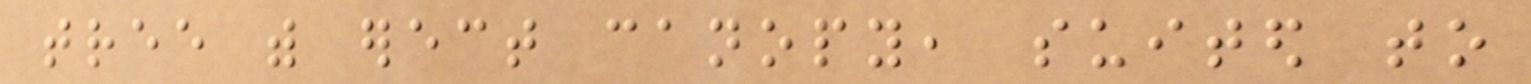tree with erect canopy, suited to
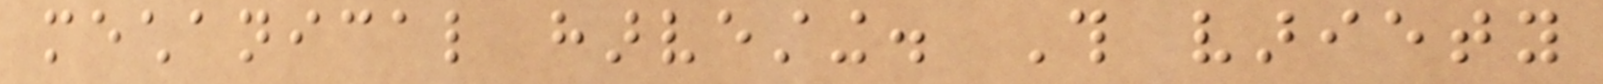mechanical harvesting. This variety
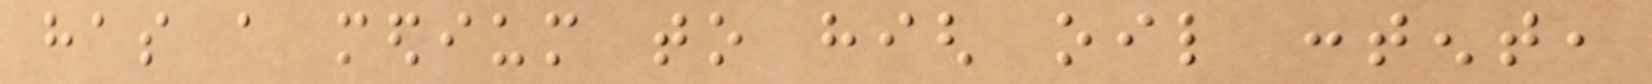has a medium to high oil content,
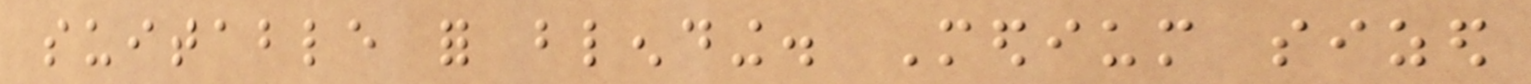suitable for blending. Medium sized
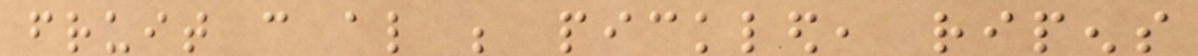fruit can also be pickled, ripens
